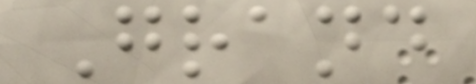Grand
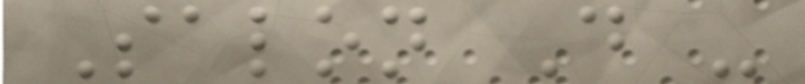Salon D -
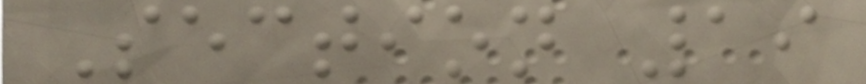Section 19
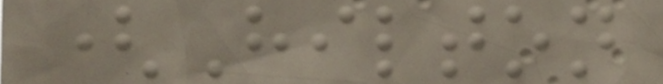(Hilton
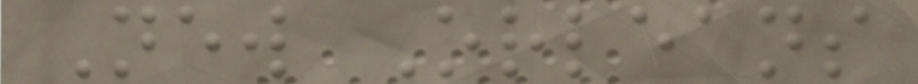New Orleans
